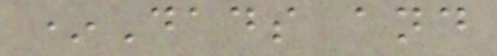*Dads and
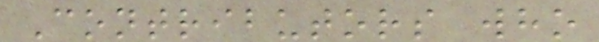Contributors who
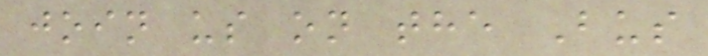join us on the Bus
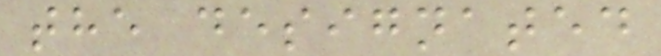the designated
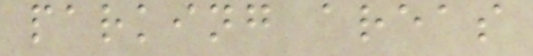parking areas
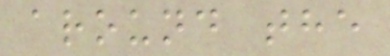around the
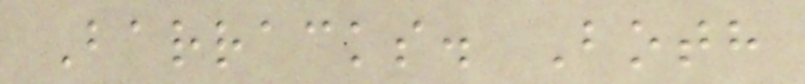Barracks. Both
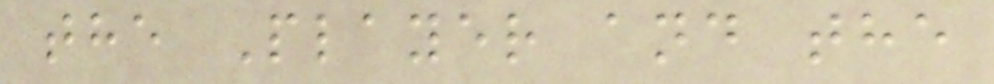the Player and the
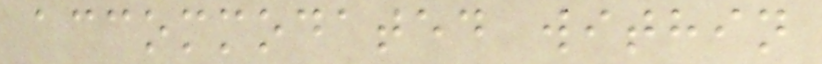accommodated within
